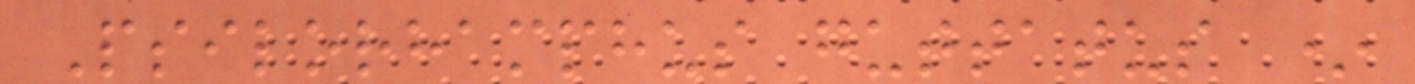Psilorhamphus guttatus *
